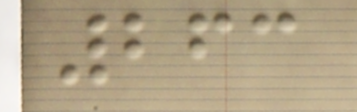263
